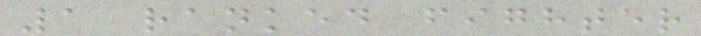1 ranked fighter
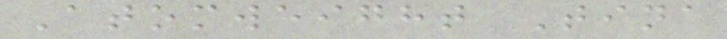Atomweight Tina
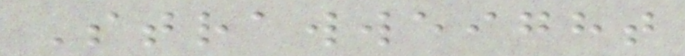Strawweight
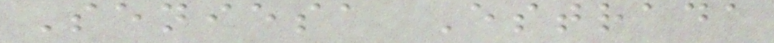Seniesa Estrada
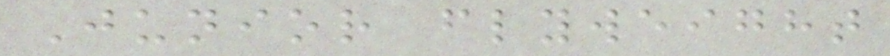Junior flyweight
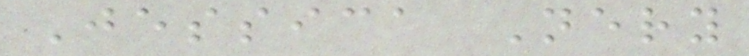Jessica Nery
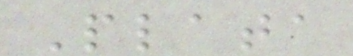Plata
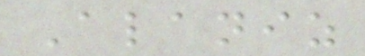Alaniz
